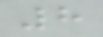8
